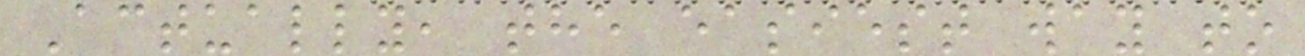Actually, the easiest way to
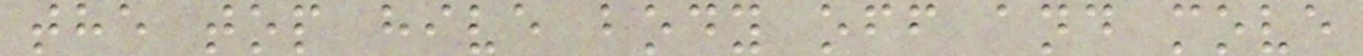the top hive body off and move
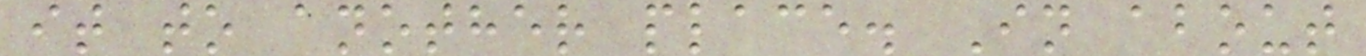it to another place. In about
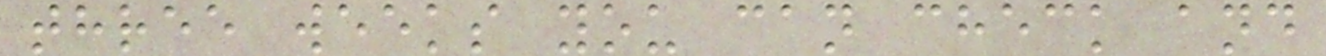three weeks you can check and
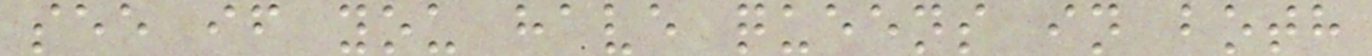see if you have queens in both
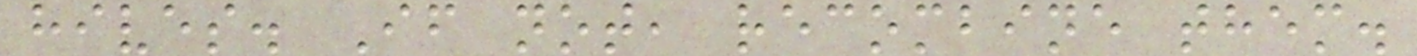hives. If not, recombine them.
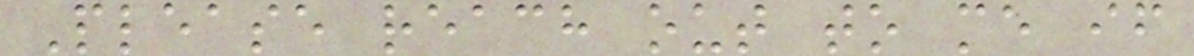Please reach out to me if
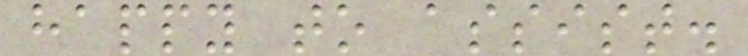happy to assist.
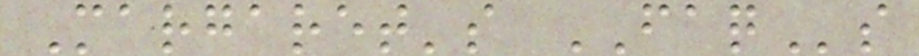Margaret's FAQs
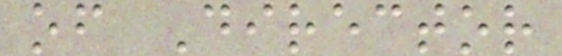of Director
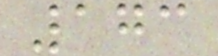173
